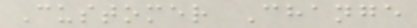Customer Change
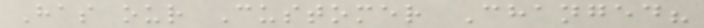Has our Customer Changed?
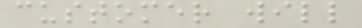customer will
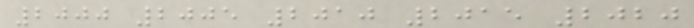2000 2005 2010 2015 2020
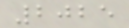2025
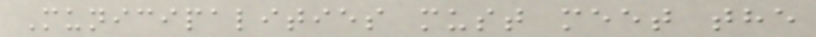Municipalities must meet the
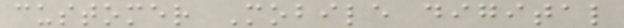customer Mobile digital
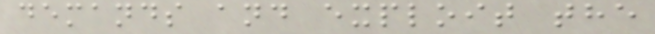demands and exploit the
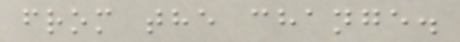from the change.
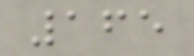165
